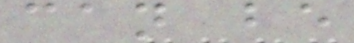can be
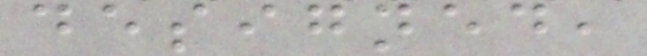designed,
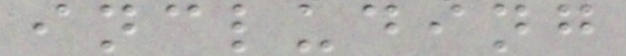including
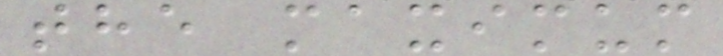the maximum
